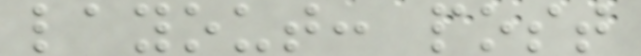layout: post
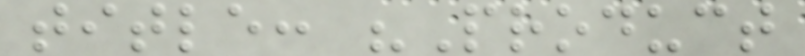title: "Product
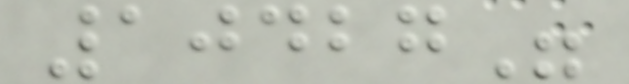10427"
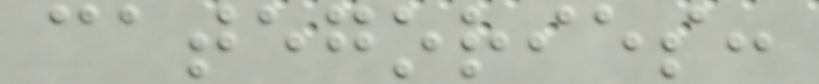categories:
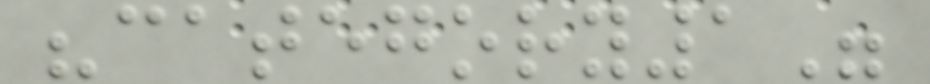"category1"
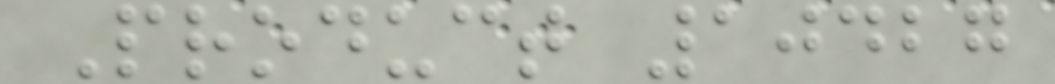Product 10427
